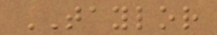TAYLOR
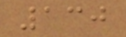130
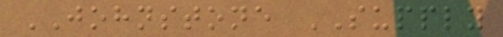JOHNSTONE SUPPLY
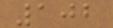102
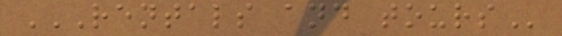RENTALS AND TOURS
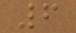6
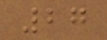27
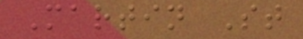Martin St
